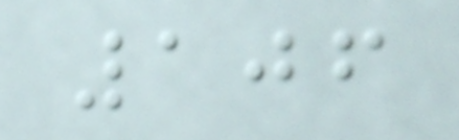106
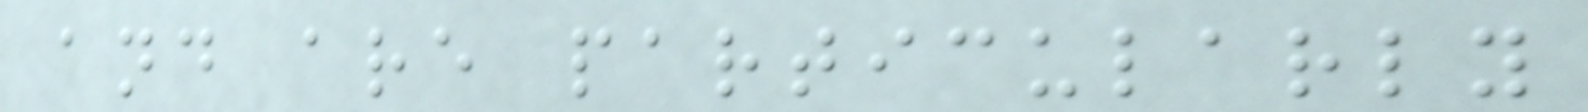and are particularly
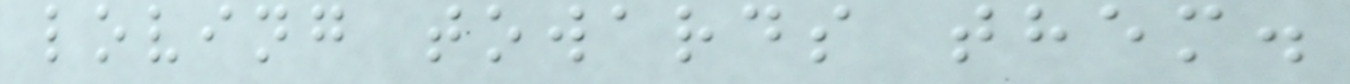loving towards them.
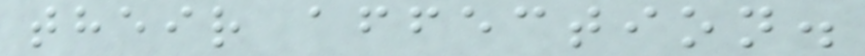their affection.
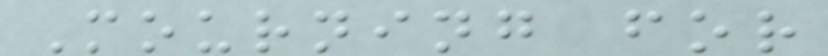Mourning for
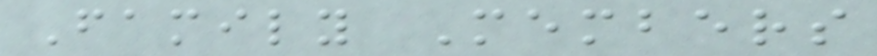Family Members
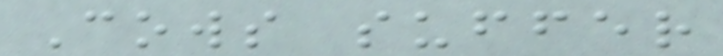Cows suffer
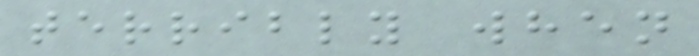terribly when
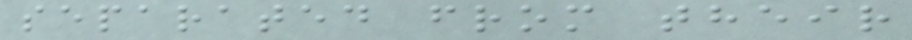separated from their
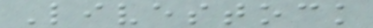Livestock
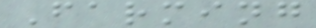Farming
